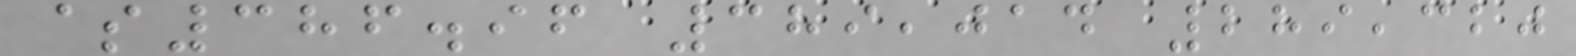$386.96 389,014 289,320
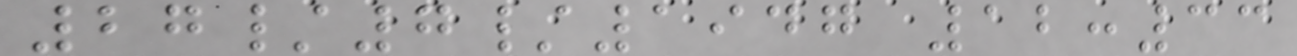27/7/1947 12:33
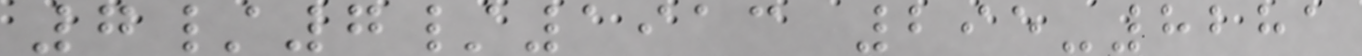7/7/1913 295-8281
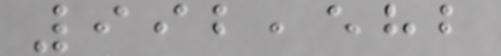992,582
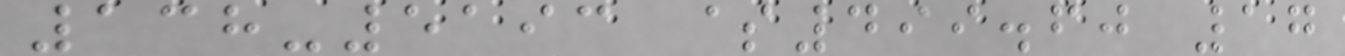138-5193 $499.60 17
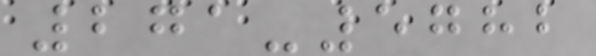271-5782
